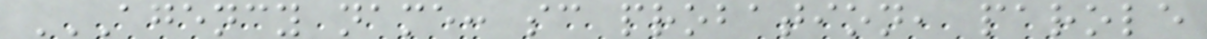AGENCY NAME: SC PROBATION, PAROLE
